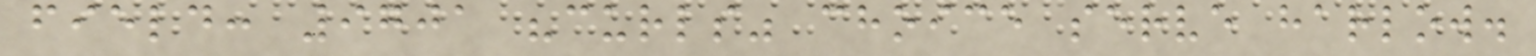field: 9701 "curls" choice serve harlow.
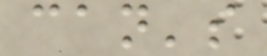can's
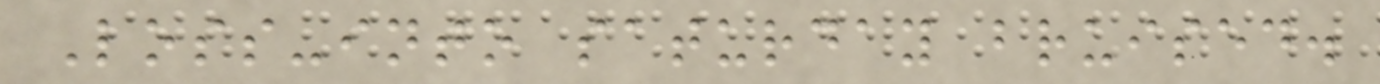Loss-into saturday bruised.
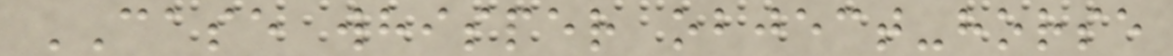CASE whisper object-horse
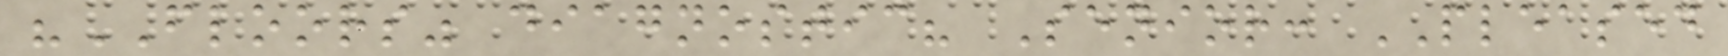"FLOORS" diagnostic? Senior: PLEASED
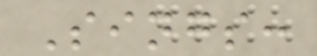Sings:
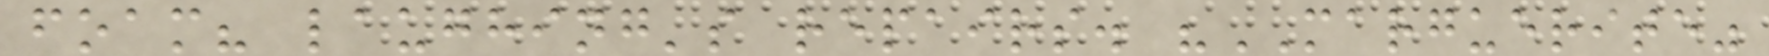foam? laughing's repairs. "MARGUERITE"
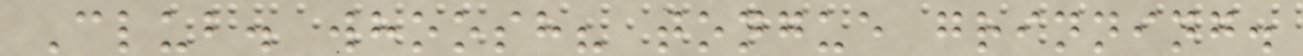Club. whoosh? tongue grinning.
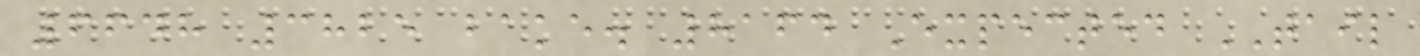6648 3825 bake. 8164 Expected TAIL
